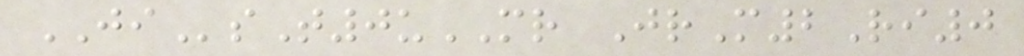JIsT0uMR JrM2Ri0
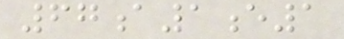67a1e1
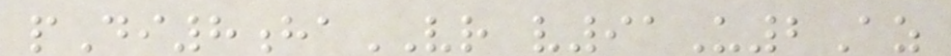pDi8haVR v91U2Az
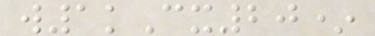w1kCx20*
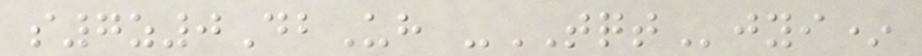s7z0DbUh -TQTjyi*
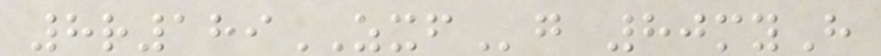8r189ZXFg 80myH
